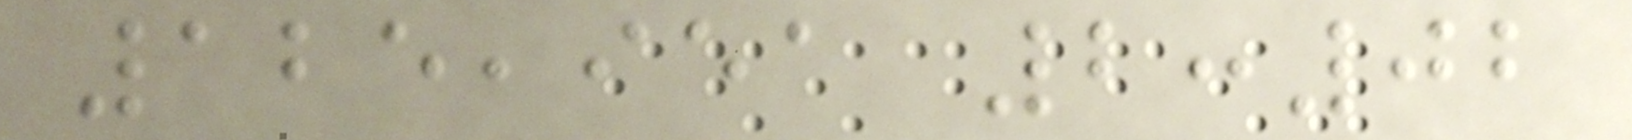125,951 2:02
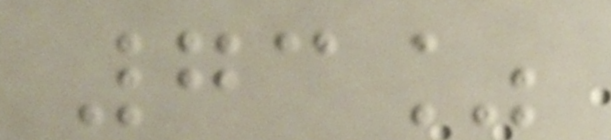73%
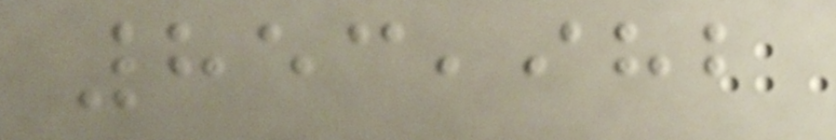853,982
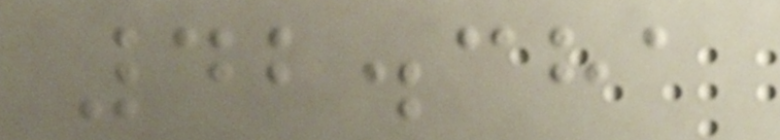42.381
